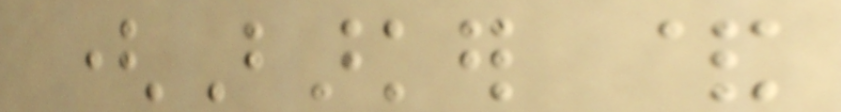(Barker &
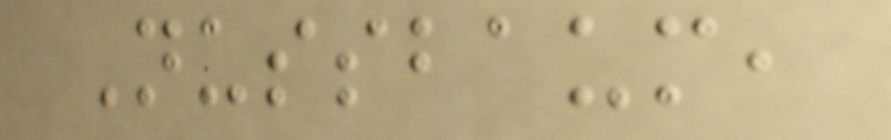Nussbaum,
